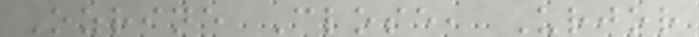Ozrine Close, Urjor
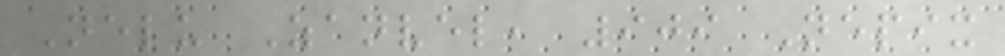Nelu Zanvel, 909 Nepix
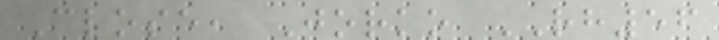Close, Jorko RH56
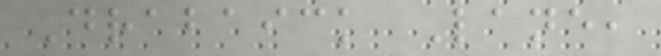Drabaick Lane,
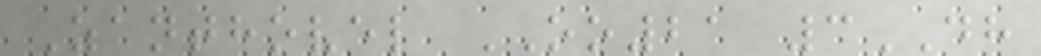Zanthovel OO21 3DH
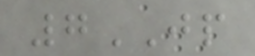7JP
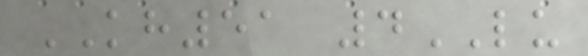KH51 4LU
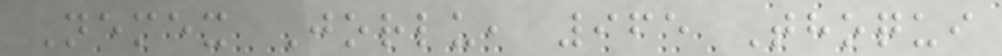Nemex Jorlu, 965 Thoqui
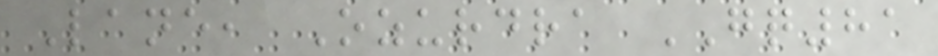Lane, Ozurdra GQ81
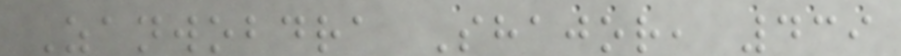Zanwobdra Shajor, 439
